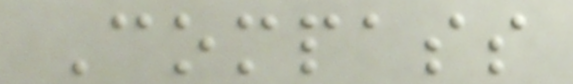Compass
